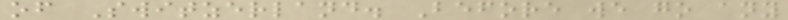of Switzerland. Before we go any
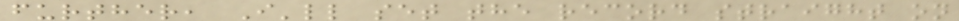further, I'll set the record straight on
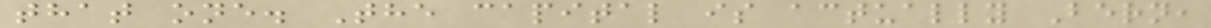that one. The capital is actually Bern,
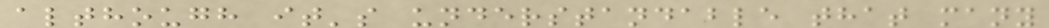although it's understandable that many
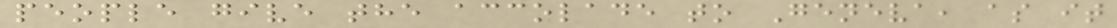people give the accolade to Geneva, as it
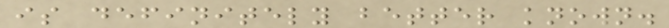is definitely better known.
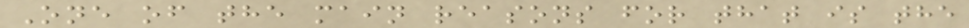One of the main reasons for that is the
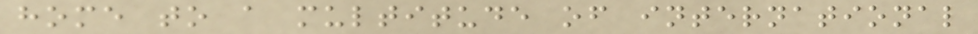home to a multitude of international
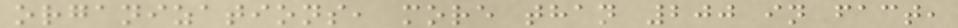organizations, more than 200 in fact,
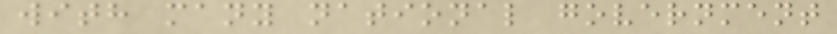with many national government
